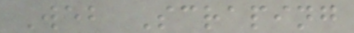Web Scraping
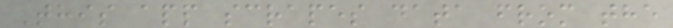This app scrapes data from the
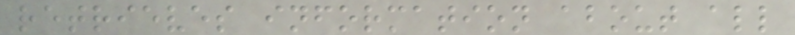retrieves information about all
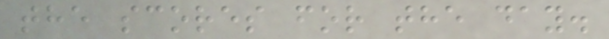the scores for the day.
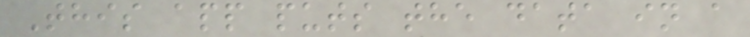This app puts the data in a
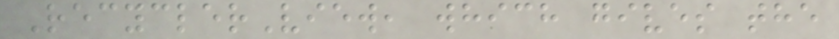RecyclerView, which gives the
